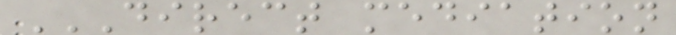DIRECT MEDIATION
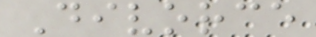Divorce
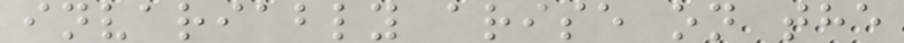invariably arise on the
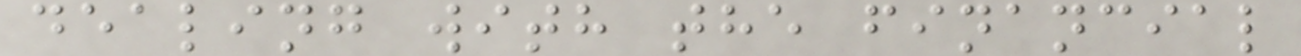dealing with the financial
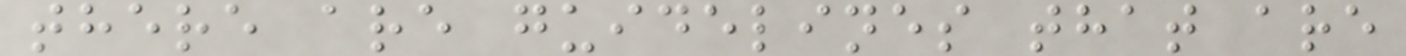there are guidelines that are
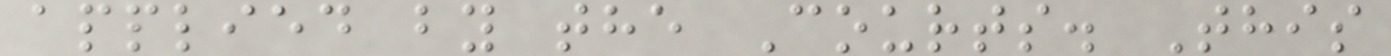applied by the Courts. This
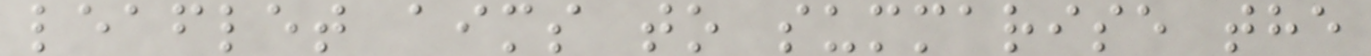leaflet aims to summarise the
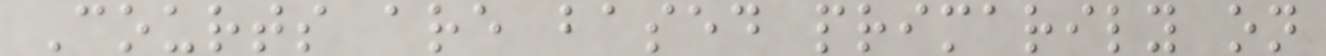Courts are based primarily on
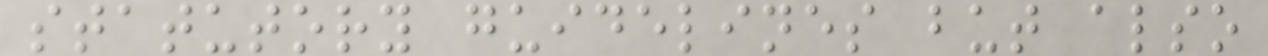statutory guidelines but also
